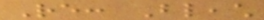Re: Bleach
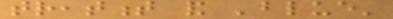treatment and 'blue'
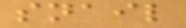snail
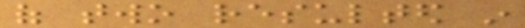of two resulted in
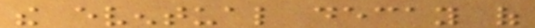the eventual decay of
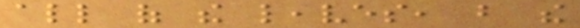all of the leaves, but the
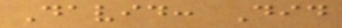David: Did
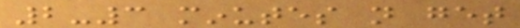2-3 minutes not get
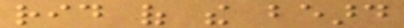rid of the beard
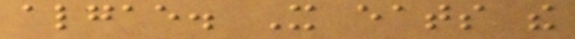algae. It eats the
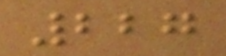227
